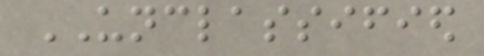UNCLASSIFIED
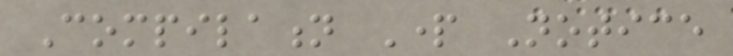Compilation Part Notice
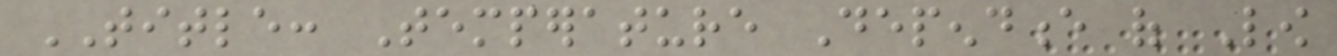TITLE: Temperature Dependence of Low
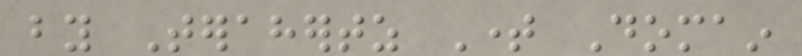by Terahertz Time Domain
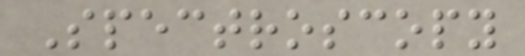Spectroscopy
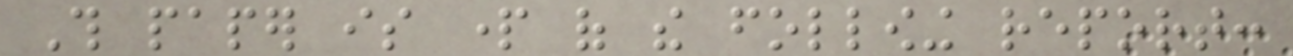This paper is part of the following report:
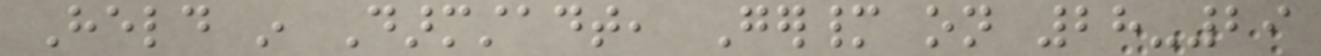Held in Darmstadt, Germany on 28-29
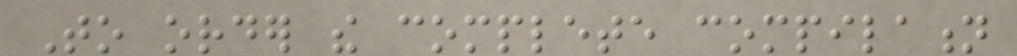To order the complete compilation
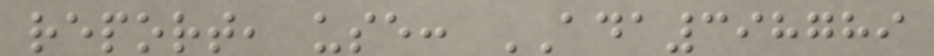report, use: ADA398789
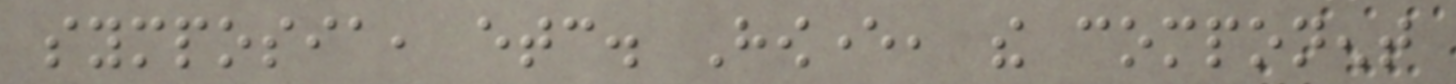symposia, etc. However, the component
